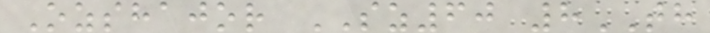Ozshajor SZ60 8TH
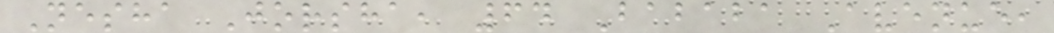Nesha Jorsha, 64 Bababa Avenue,
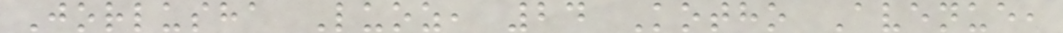Jorlusha Luoz, 24 Kotho Avenue,
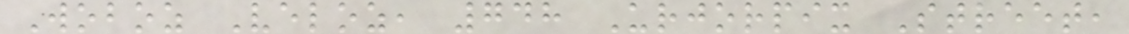Woboz Veloz, 748 Urjorpix Street,
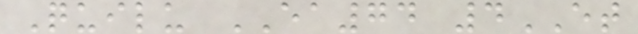Quilu EA74 4ET
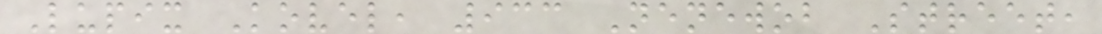Lupix Kovel, 933 Nenewob Street,
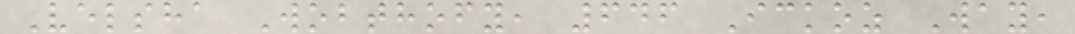Velsha Wobthofy, 646 Ickoz Way,
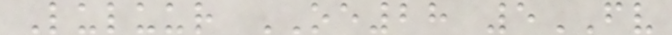Luluur OE28 5FV
